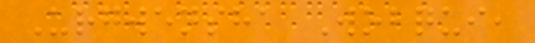Urgwensha Wobqui,
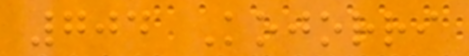704 Kojorri
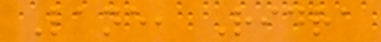Lane, Ridra
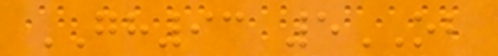GH93 5OB
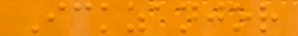Ickzanjor
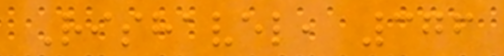Rishavel, 376
